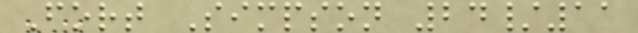Fort Simpson 24/11
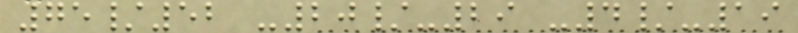75/52 -20/-29 -4/-19
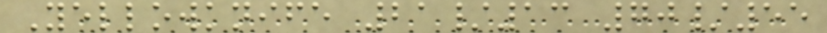Yellowknife 21/13 70/55
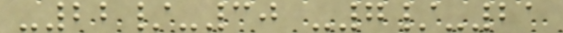-22/-30 -7/-21
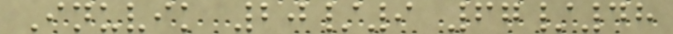Inuvik 20/9 67/48
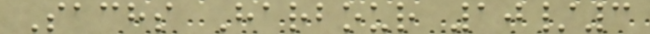Sachs Harbour 10/3
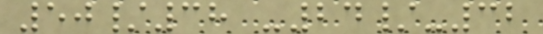50/38 -24/-32
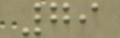79
